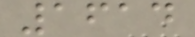1614
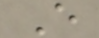E
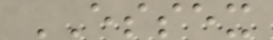ESSEX
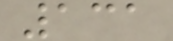131
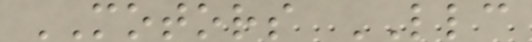MOTORS LLC
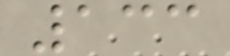133
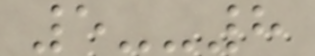5--8
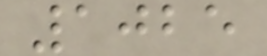1025
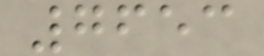7653
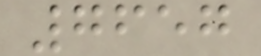7657
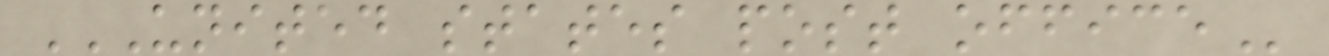UNITED STATES POST OFFICE
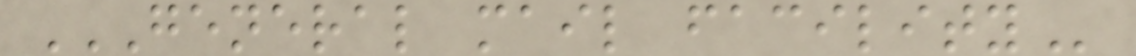GENERAL MAIL FACILITY
